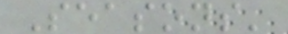Seasons'
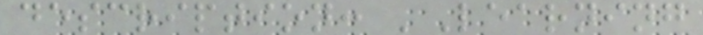description: 'Learning
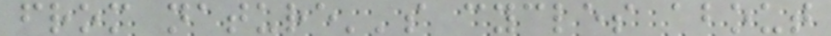from nature''s cycles about
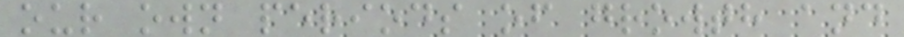our own periods of growth and
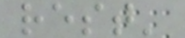rest'
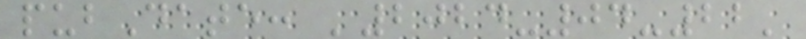pubDate: '2024-04-22'
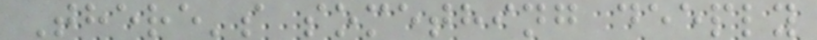There's something deeply
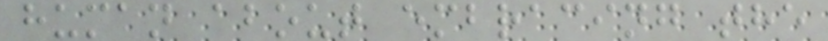human about embracing the
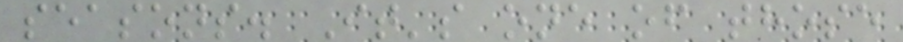seasons. It's one of those
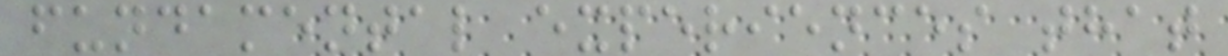fundamental experiences that
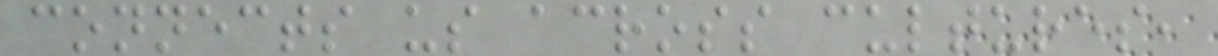connects us across cultures,
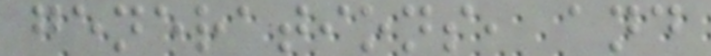generations, and
